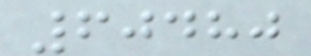60480
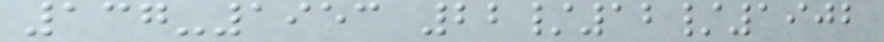137-1953 22/12/1902
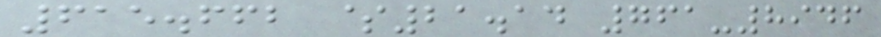615.662 $21.14 761-8946
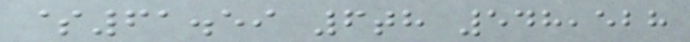$61.59 6th 548,528
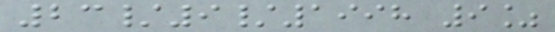23/9/1998 9%
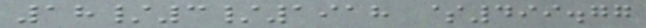18/3/1918 $499.77
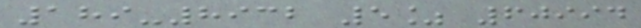189-8932 5% 60994
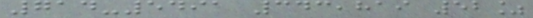714-5491 343,819 52%
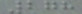278
